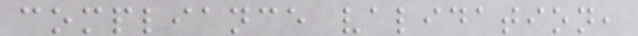compliance validation,
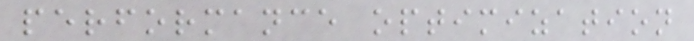performance optimization
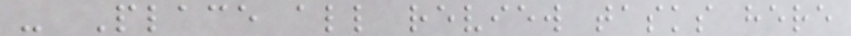- Place all review tasks here
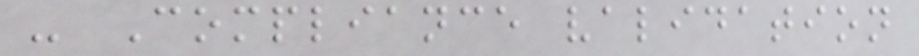- Compliance validation
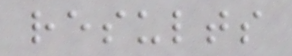results
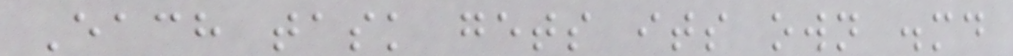Each task gets its own .md
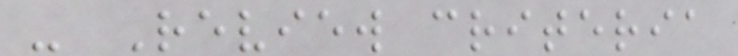- Review criteria
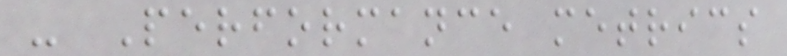- Performance metrics
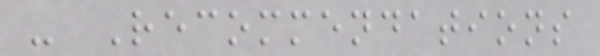- Recommendations
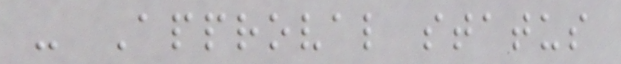- Approval status
